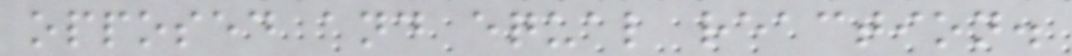opposed and equal reaction.
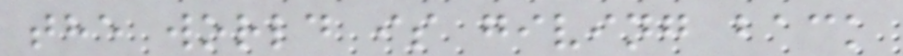the world is giving back
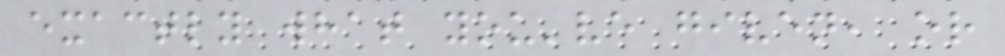exactly what you've given, or
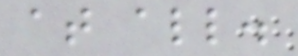at all.
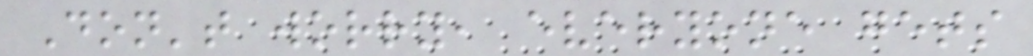Don't worry, everyone gets
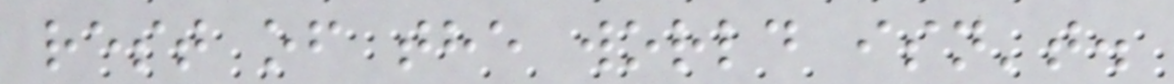rest of the world isn't.
